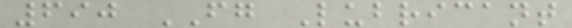690 FG Lubricant
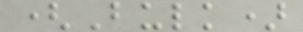(Bulk)
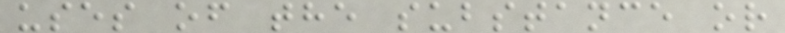uses of the substance or
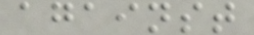against
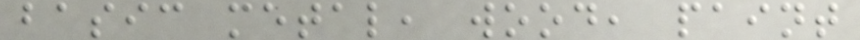basic metal, wood, paint
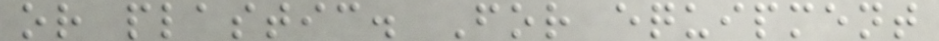or plastic. For equipment
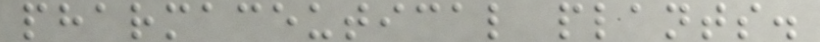pharmaceutical plants.
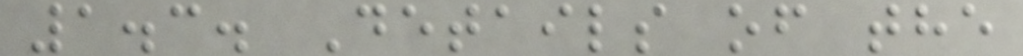1.3. Details of the
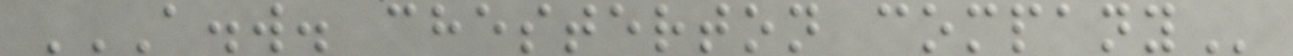A.W. CHESTERTON COMPANY
